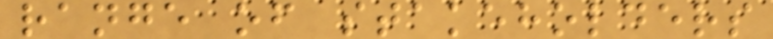range of stakeholders
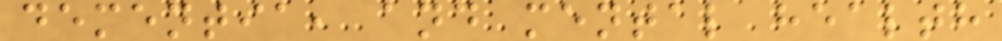dementia, and mental health
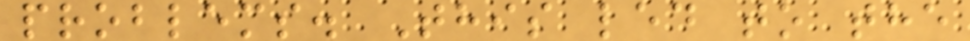problems. This led to the
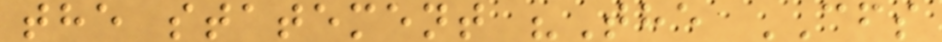the statement "The CFS
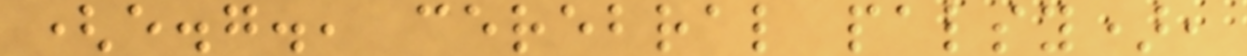(e.g., cerebral palsy),
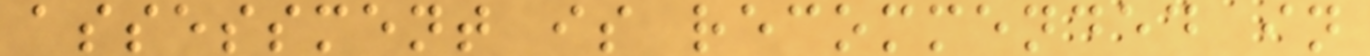assessment is recommended in
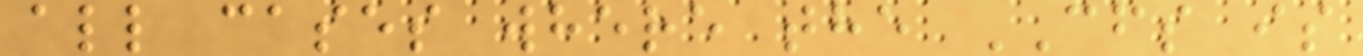all cases where the CFS is
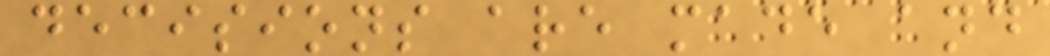decisions are made and
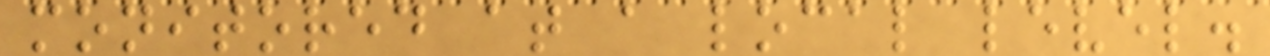monitored at a local level.
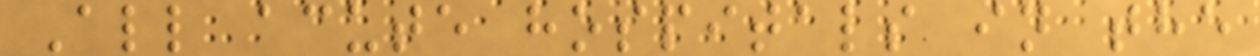All acute hospitals in the
